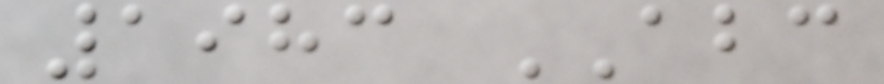1983 ABC
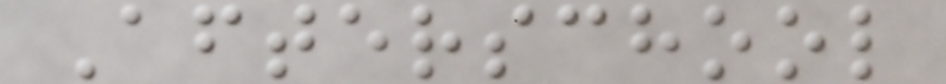Afterschool
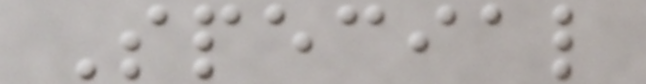Special
